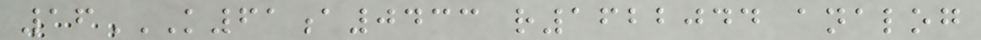16K61A0433 R1622044 ANALOG
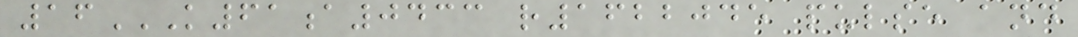16K61A0433 R1622045 PULSE AND
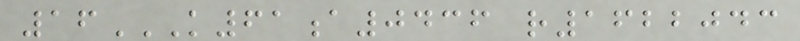16K61A0436 R1622043
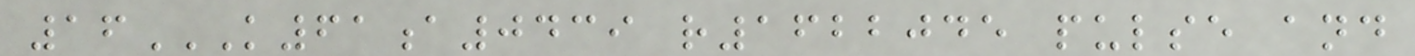16K61A0439 R1622045 PULSE AND
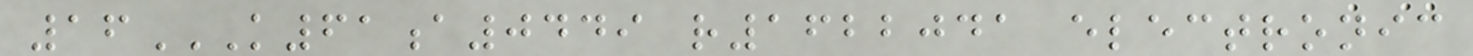16K61A0449 R1622041 ELECTRONIC
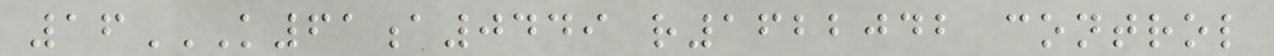16K61A0449 R1622042 CONTROL
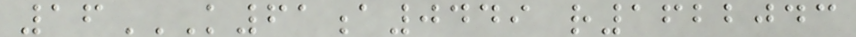16K61A0449 R1622043
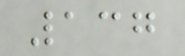137
